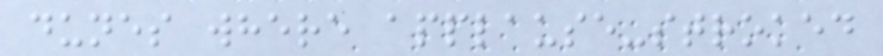dunes where applause-stroked
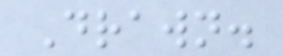Drawn.
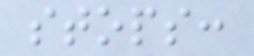stops:
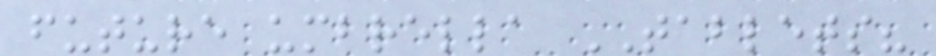future umbrella TABLETS?
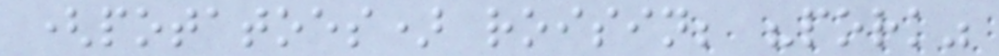(potatoes) roisin; "pork"
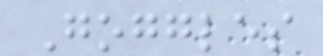Goggles
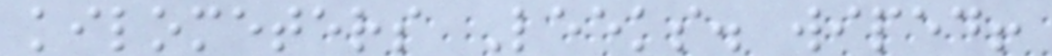kilometers Leeks. wiped!
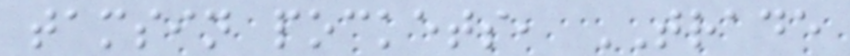tamsin pockets, TRADE
